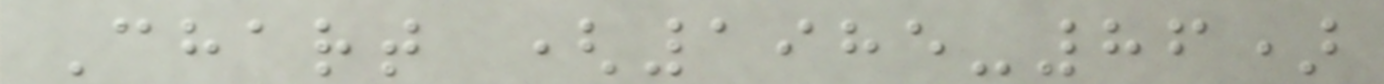Chart (1985-86)
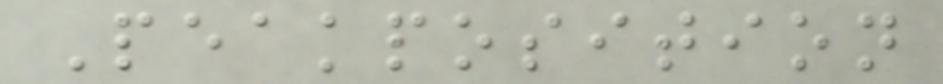Peakposition
